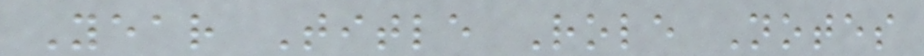Year Title Role Notes
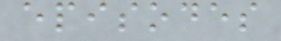episodes
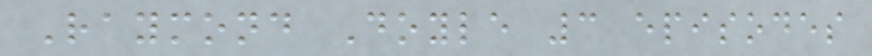Raymond Doyle 3 episodes
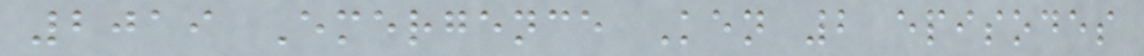2019 Emergence Ken 2 episodes
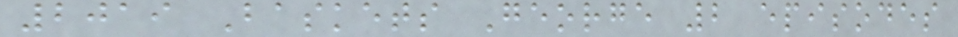2019 Baskets George 2 episodes
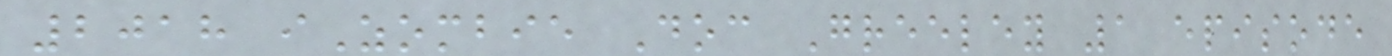2018 iZombie Doc Greeley 1 episode
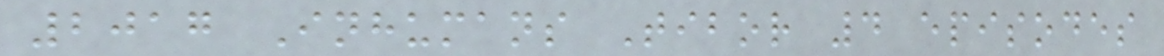2017 Inhumans Tibor 4 episodes
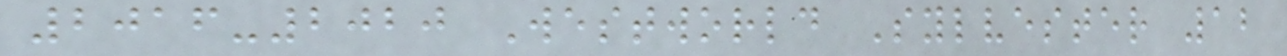2016-2020 Westworld Sylvester 12
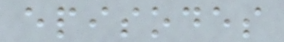episodes
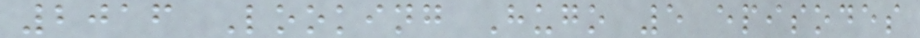2016 Looking Hugo 5 episodes
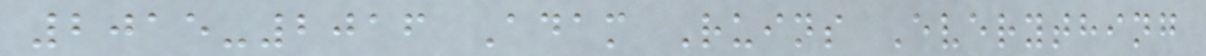2015-2016 Adam Ruins Everything
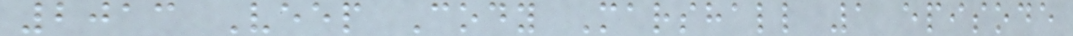2013 Veep Cody Marshall 1 episode
